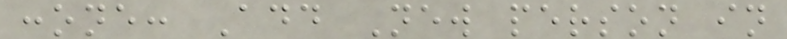:one: Add New person in
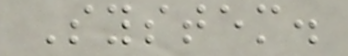System.
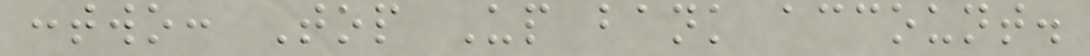:two: Top Up bank account.
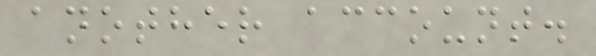another account.
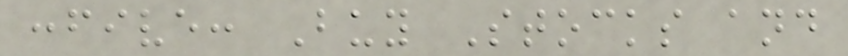:five: Buy Stocks and
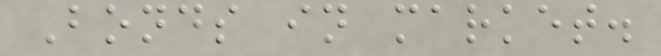Bonds in market.
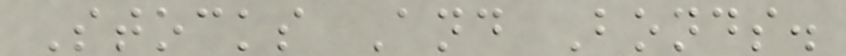Stocks And Bonds.
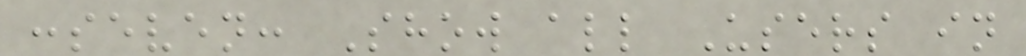:seven: Show all Users in
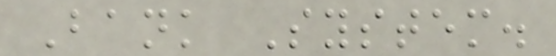Bank System.
